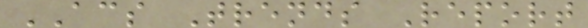ACS Trends Report
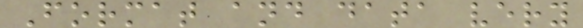Format and data very
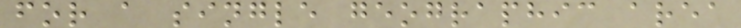for a single geographic area
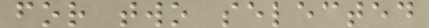for two selected
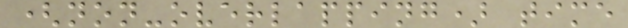(non-overlapping) time
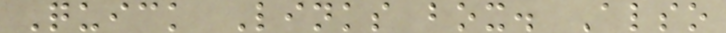Quick Links box. Also
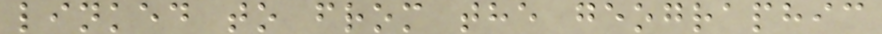linked to from the geographic
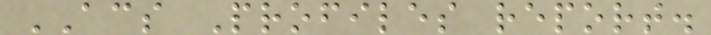ACS Profiles report.
